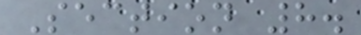Section 8.
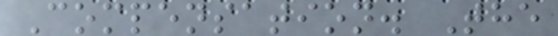Compensation. The
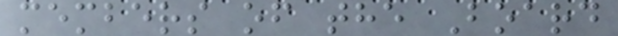members of the Board
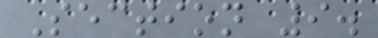Section 9.
